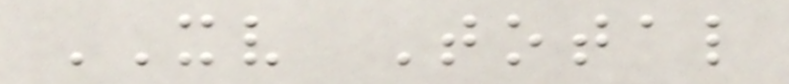XV Total
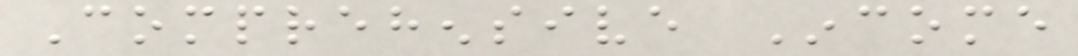Comprehensive Income
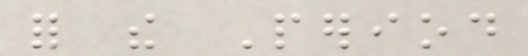for the Period
